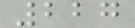227
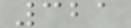321
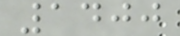1400
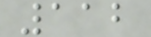112
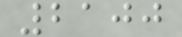2100
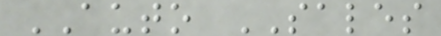AUTO SALES
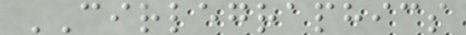CIRLEGRAPHICS
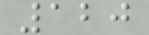120
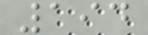194
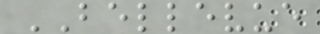BELLEVUE
